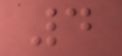4
